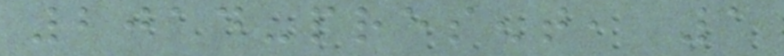2014-present, 1
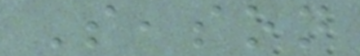Season
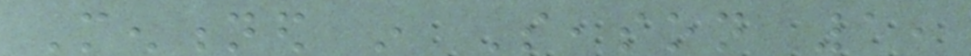Mentioned in Season 1,
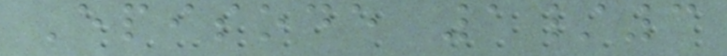Episode 1/3
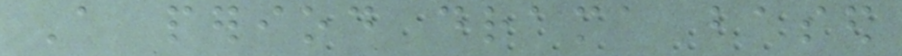A period drama based
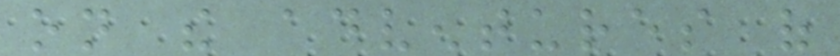on the adventures of
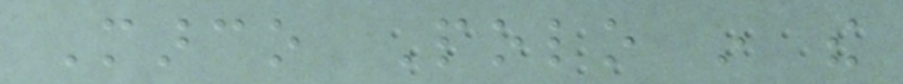Marco Polo in the
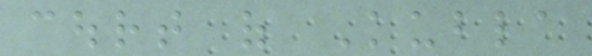court of Kubla
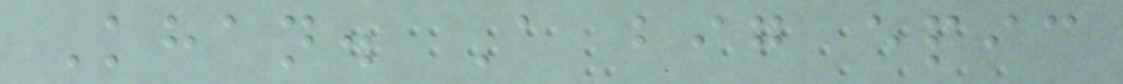Khan. A big epic
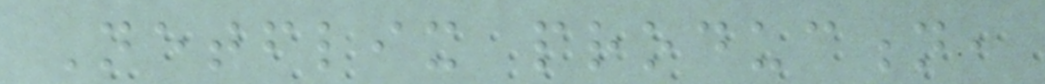Netflix production,
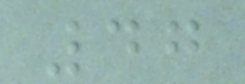47
